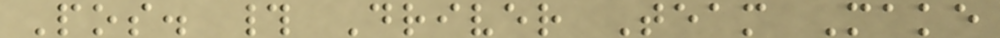Pos. # Driver Team Make
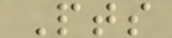Pts
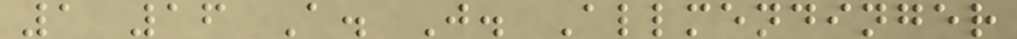1 16 A. J. Allmendinger
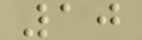10
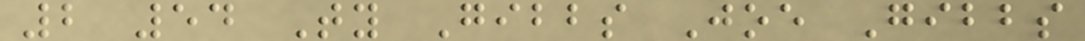2 54 Ty Gibbs Joe Gibbs
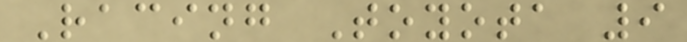Racing Toyota 9
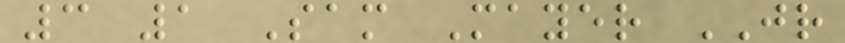3 1 Sam Mayer JR
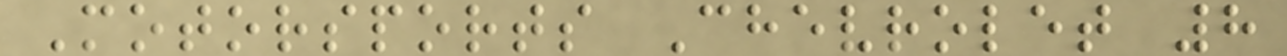Motorsports Chevrolet 8
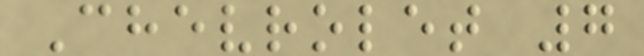Chevrolet 7
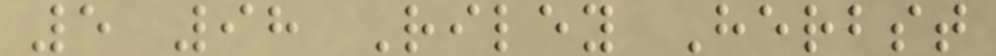5 98 Riley Herbst
